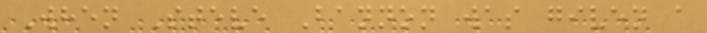When Steve Bannon was given a
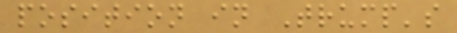position in Trump's
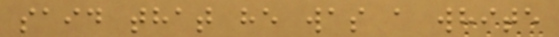said that he was a white
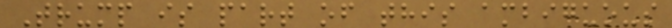Trump is part of this ambiguous
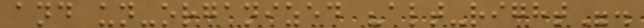and un-organized "alt-right".
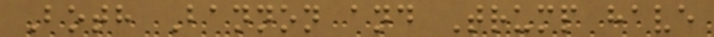Both Bannon and Trump have
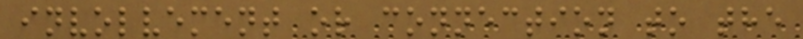involvement or connection to the
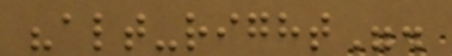"alt-right".
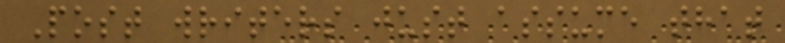Post writers just assume that
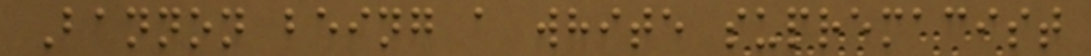Bannon being a white supremacist
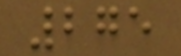275
